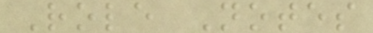Role Notes
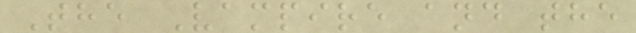The Vampire and the
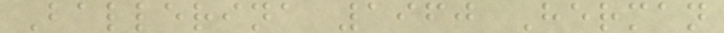Ballerina 1960 Herman
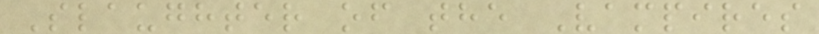Slaughter of the Vampires
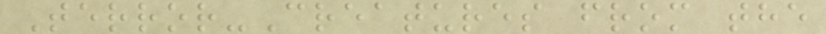Terror-Creatures from the
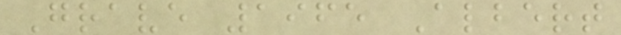Grave 1965 Albert
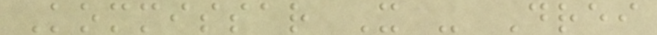Kommissar X - Drei
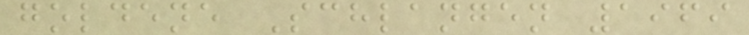goldene Schlangen 1969
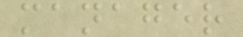manager
